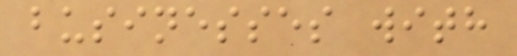businesses with
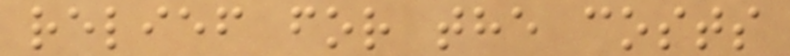relief for the costs
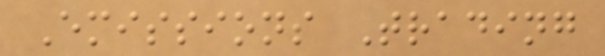Emissions Trading
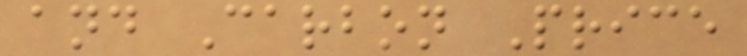and Carbon Price
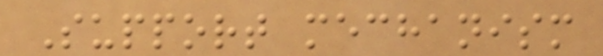Support mechanism
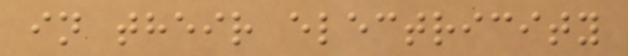in their electricity
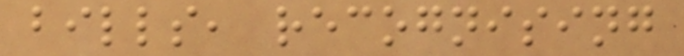bills, recognising
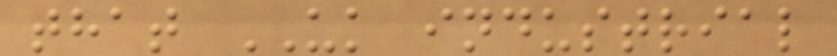that UK industrial
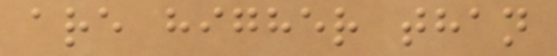are higher than
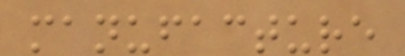manufacture
